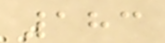183
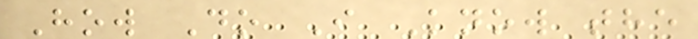How Do I Know the
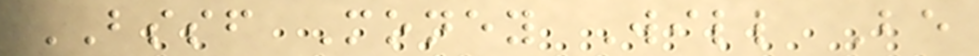BSSF Money Will Be
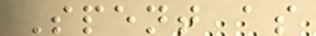Spent as
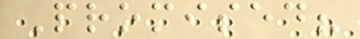Promised?
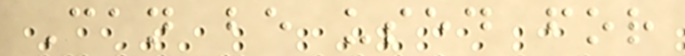Can be used for
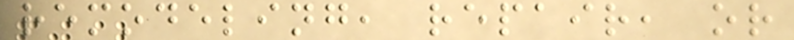remodeling, repair, or
